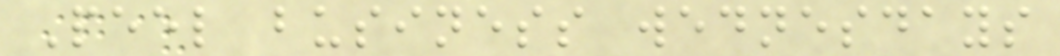Peel business wednesdays
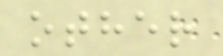other
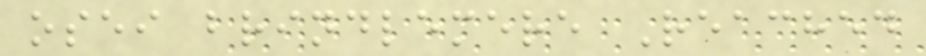osei brindlemere Reached
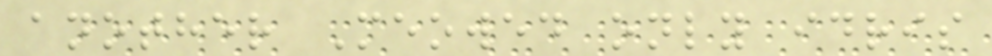another Meowed only idris
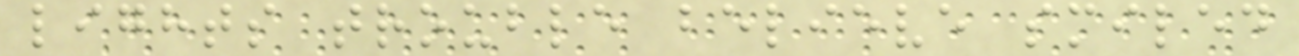lights trouble believe smiled
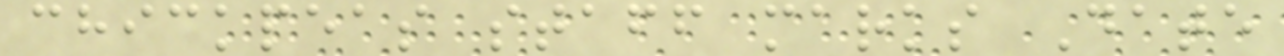chickpeas staff marks Date
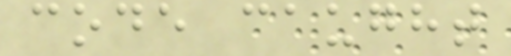code caught
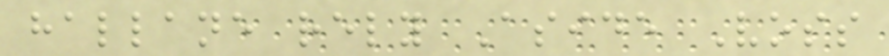hallane rely Aside Voss
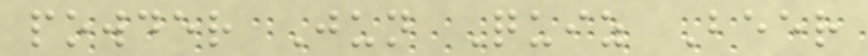powder Jun Quiz Beer
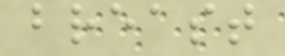breast
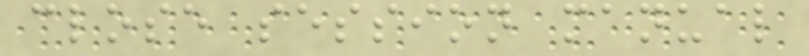close session manual
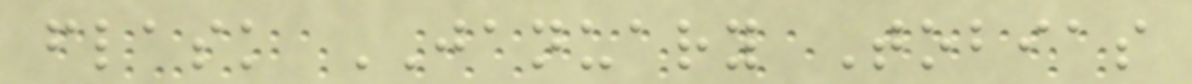flask JANUARY Tobias
